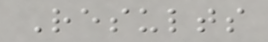Results
